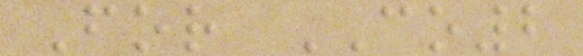For CO2
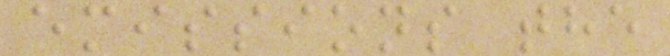emissions the
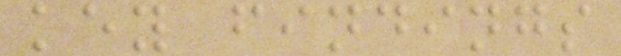key findings
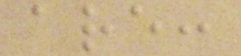are:
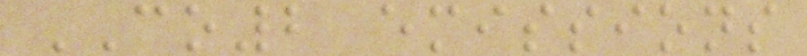CO2 emissions
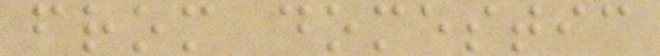from domestic
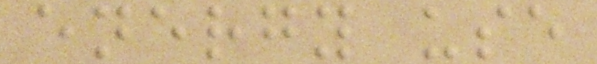energy use
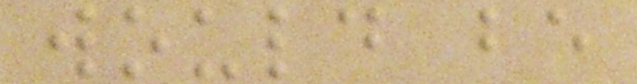would be
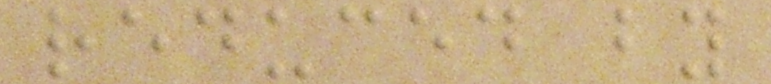reduced by
